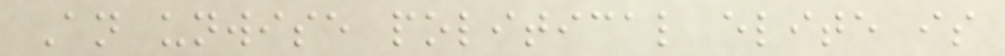An unwise political elite is
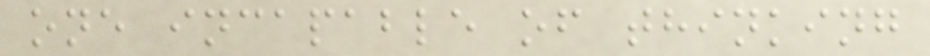one incapable of thinking
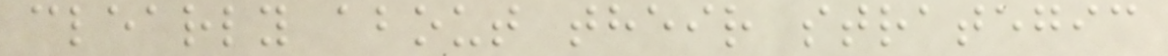clearly about their strategic
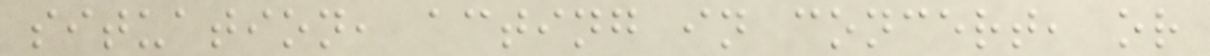situation, acting in concert, or
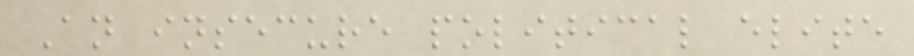An insecure political elite
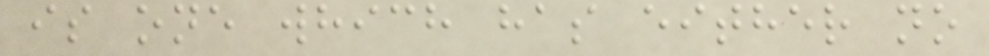is one which has either no
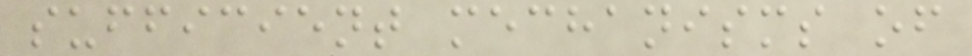sufficient mechanisms of
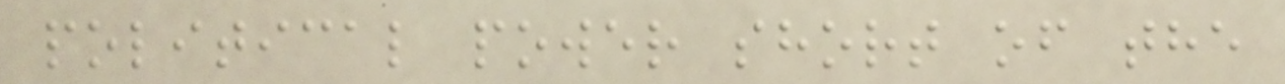political power short of the
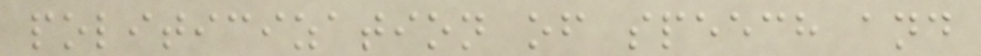politicization of speech and
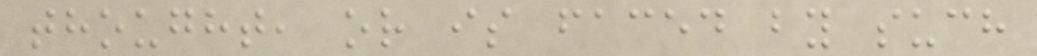thought, or is faced by such
